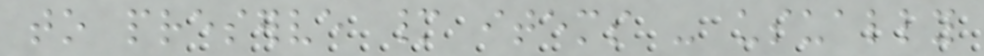to preserve many items - usually
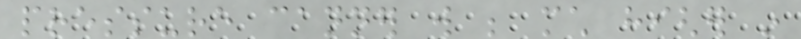pressure canner will be much higher in
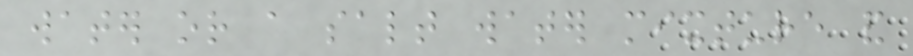water or a salt water mixture and
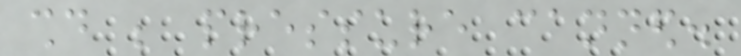should be pressure canned.
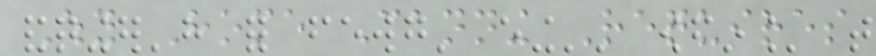Why Home Canning Requires
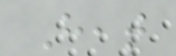Heat
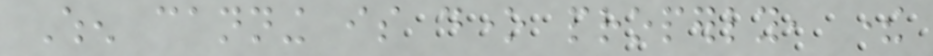When canning is done properly, there
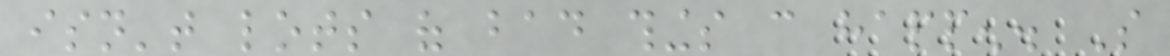isn't lots of bad things can happen. So
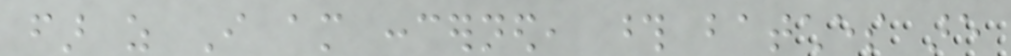far as I am concerned, those batches are
